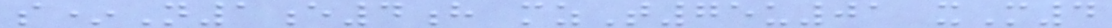s*N1e4h mzT75u01 xM4
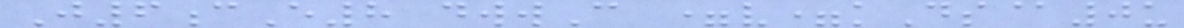J6cE8 dwwC =v=kDs@0u
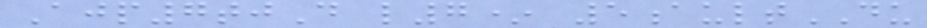Ajp7tjD l7* 5aultDU
